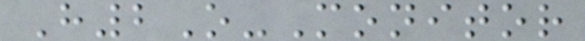H2O-Monitor
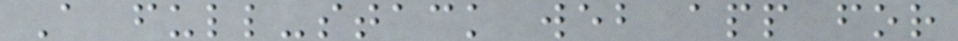A full-stack web app for
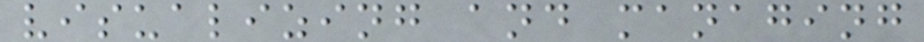visualizing and managing
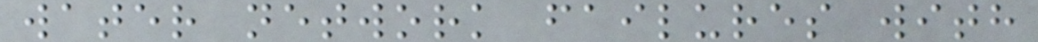water network failures with
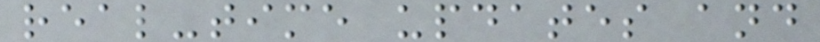real-time updates and
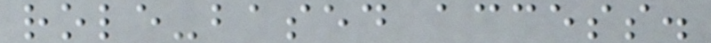role-based access.
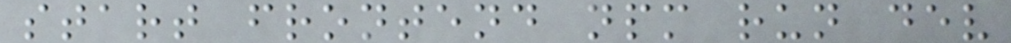start frontend npm run dev
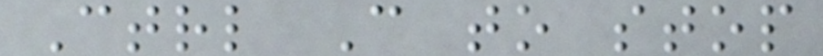Ctrl C to stop
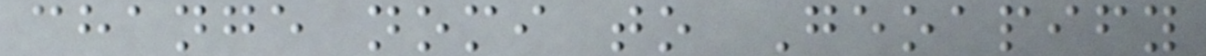change nomi to Geoapify
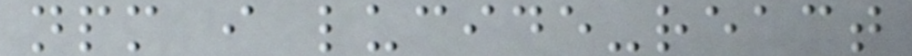npm i lucide-react
